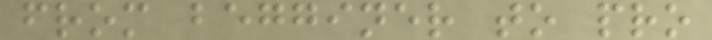from begginer to pro
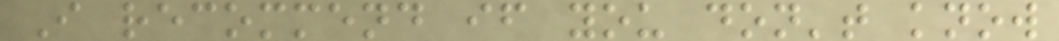I recommend if you don't know
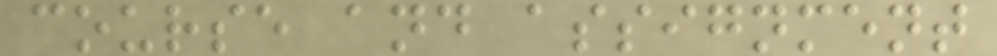course and assignment
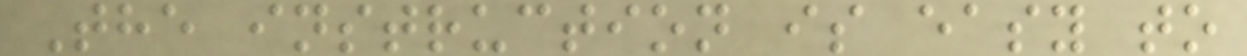The instruction is easy to
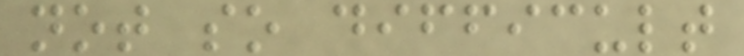not so difficult
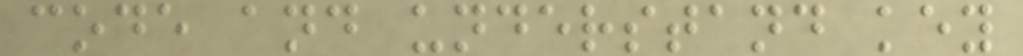code and understand key
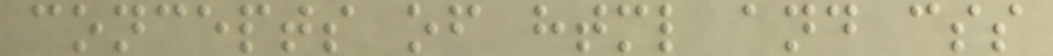concepts of html and css
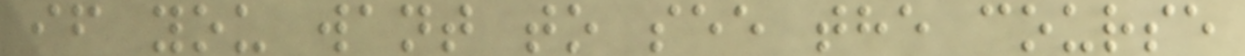if you want to see the course
